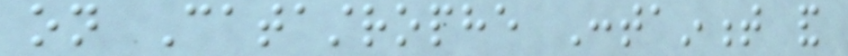on Catastrophe Containment and
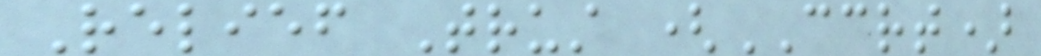Relief Trust (CCRT)
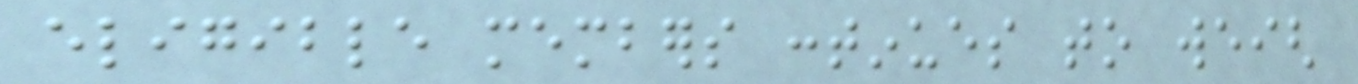eligible members continues to weigh
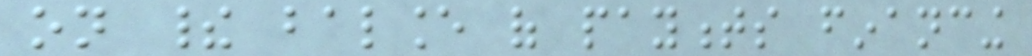on their balance of payments financing
